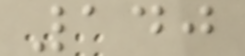140
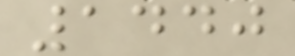1440
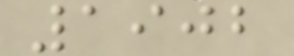1902
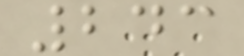243
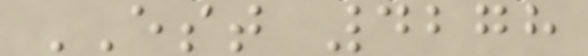EST 4278
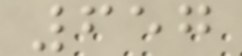657
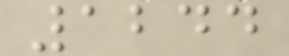1244
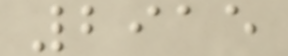2915
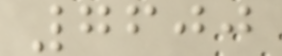7600
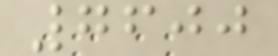7600
